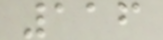116
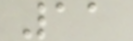11
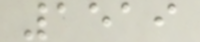1519
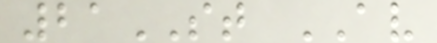21ST AV
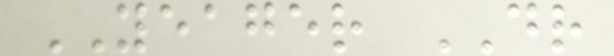YEAGER DR
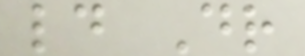ld Dr
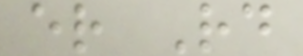er Rd
